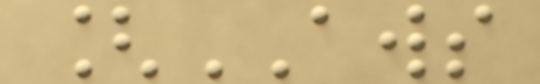[AWS
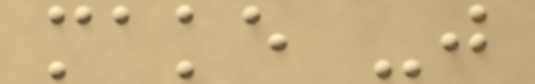make -j
